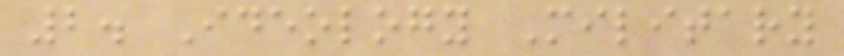2. Ideology Military
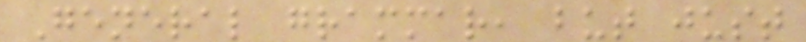General grammar, but just
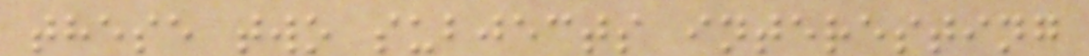these two subjects interesting
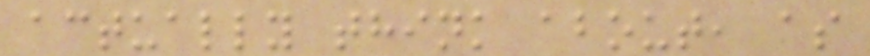actually think about, as
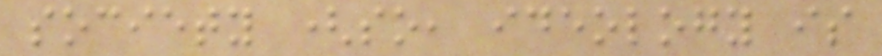society (so, ideology is
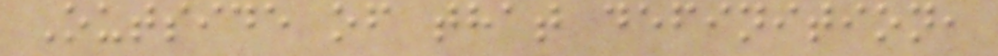Outside of that definition,
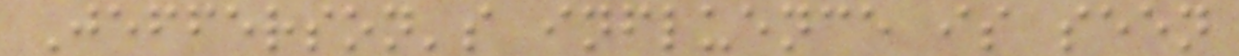Jefferson's influence is seen
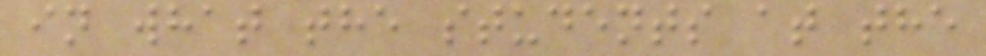in what the students at the
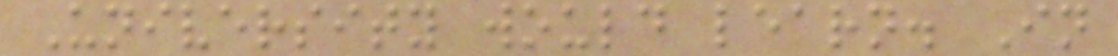University would learn. In
